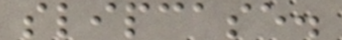slipcase.
